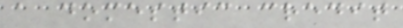a domestic credit
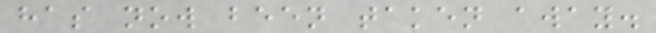has now been taken away.
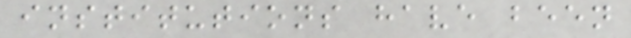institutions have been
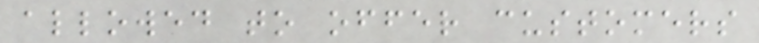allowed to offer customers
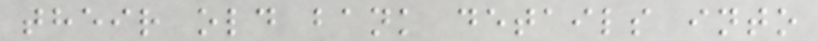their old bank details into
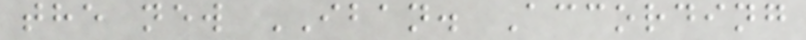the new IBAN. According
